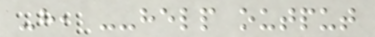-h, --help output
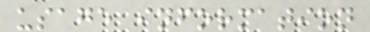usage information
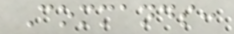Commands:
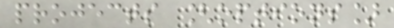projects [options]
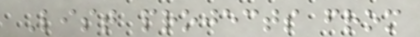List projects from
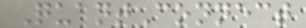QuantConnect
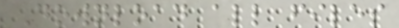Download all files
